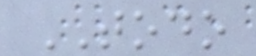TODO
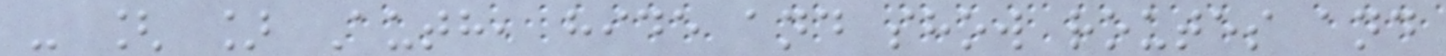- [ ] Auth, hide and show routes and
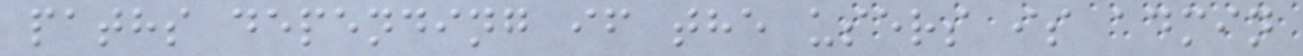paths depending if the users is admin
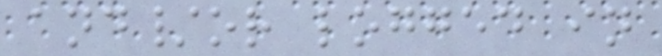and/or logged in
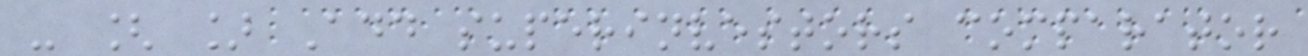- [ ] Add superinvestors comparator
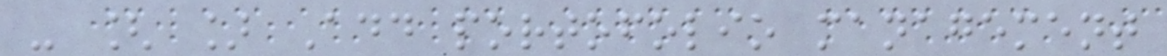- [ ] Add portofolio management
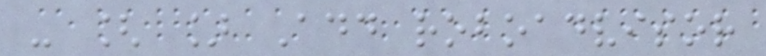- [ ] Add roboadvisor
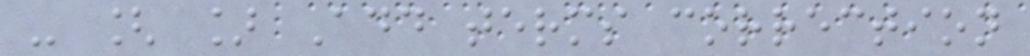- [ ] Add terms correction
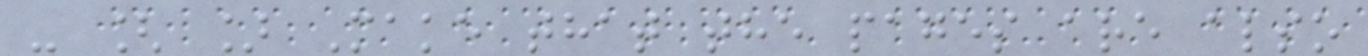- [ ] Make that the pages are also
